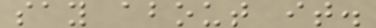say about it.
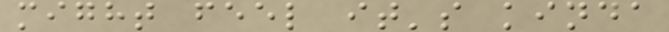might feel it's kinda
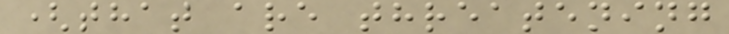(that are threatening
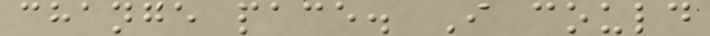change pace. I could
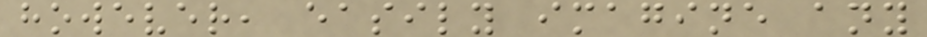however, easily imagine any
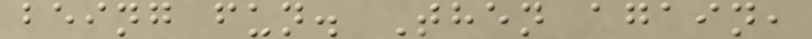being fun. Then again,
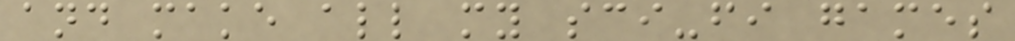and make all my sci-fi games
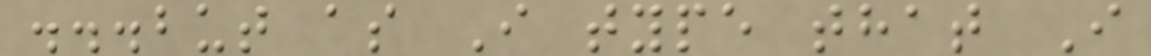...but as I type that I
